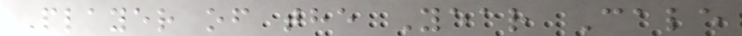Player of the Year Cale
